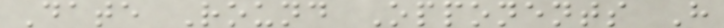Date Round Opponents H
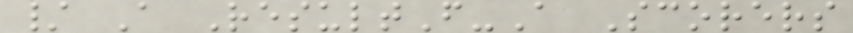/ A ResultF-A Scorers
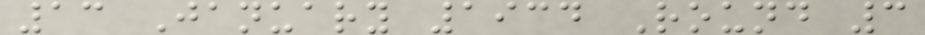13 January 1934 Round 3
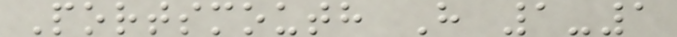Portsmouth H 1-1
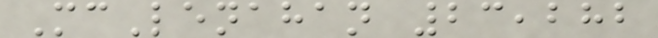McLenahan 23,282
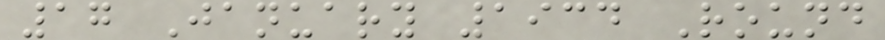17 January 1934 Round
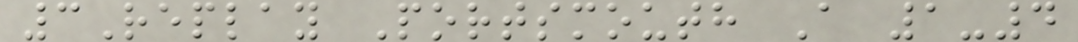3Replay Portsmouth A 1-4
